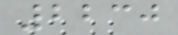2230
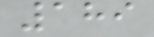189
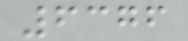6376
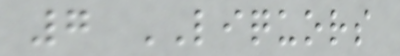7 LIQUORS
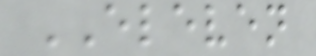ELEVEN
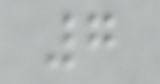7
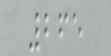265
